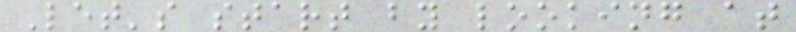Let's start by looking at
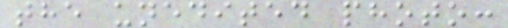the unedited photo:
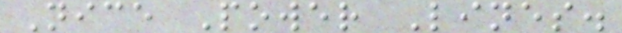Nice Power Lines.
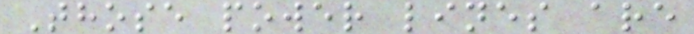Those power lines are
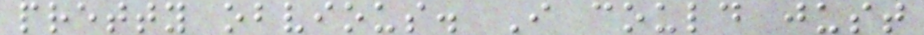pretty obvious. I could just
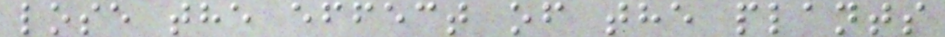lose the effect of the plants
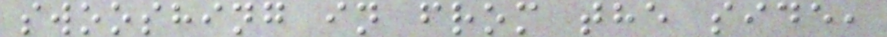swooshing in from the side,
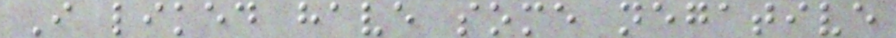I liked have some negative
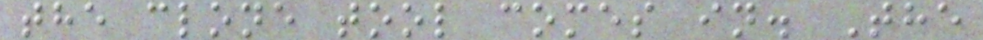the clone tool comes in. The
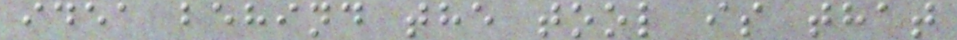idea behind the tool is that
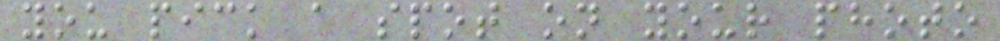you pick a spot on your photo
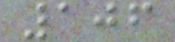106
